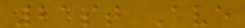21st Ave
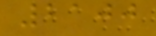2100
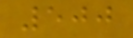500
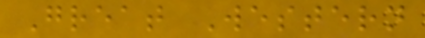Great Western
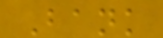Bank
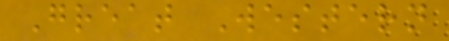Great Western
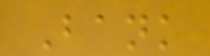Bank
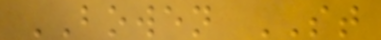BOWEN ST
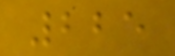225
